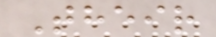Their
